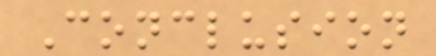Conclusion
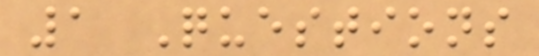1 Questions
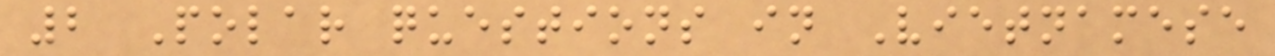2 Polar questions in Vietnamese
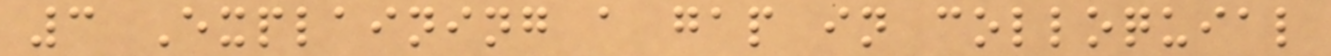3 Explaining a gap in colloquial
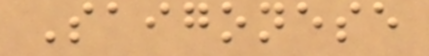Saigonese
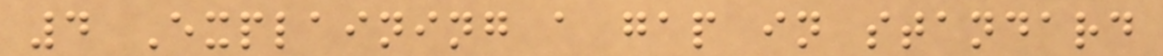4 Explaining a gap in standard
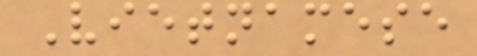Vietnamese
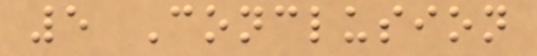5 Conclusion
